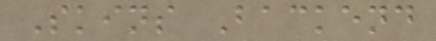Skins Backend
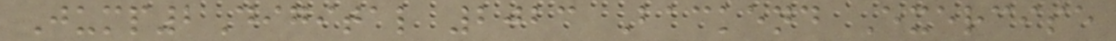Jump2Digital 2023 Backend Exercise
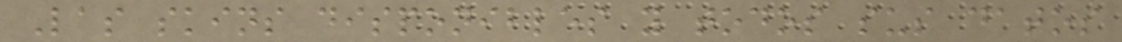Las skins disponibles y todos sus datos
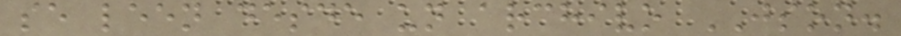se leen desde un archivo JSON.
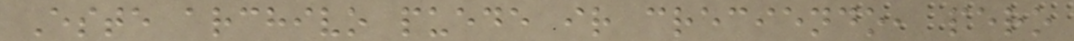Este archivo puede ir creciendo, pero
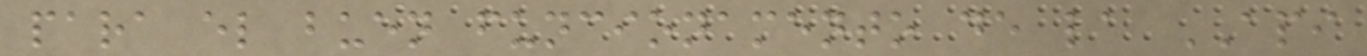para el buen funcionamento de la API
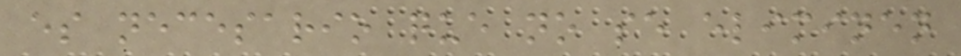es necesario que no se eliminen
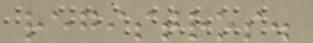registros.
